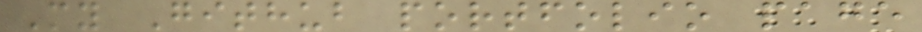My Github portfolio page
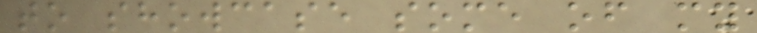to showcase some of my
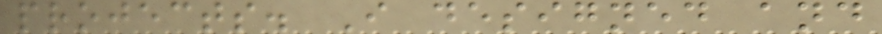projects. I designed and
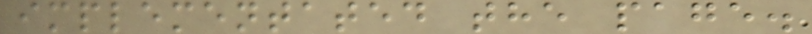implementated the page.
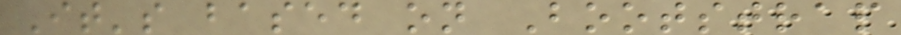It's based on Bootstrap
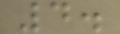4.
